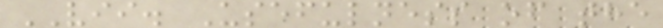VII. Usefulness of the
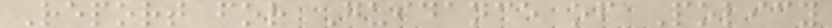Report for Guidance of Policy
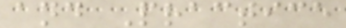and Practice
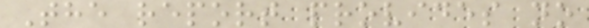The report provides no
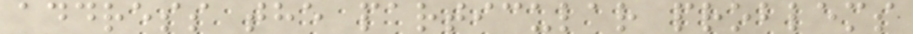address the particular problems
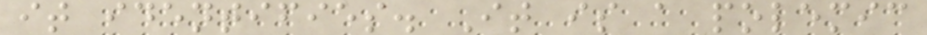it identifies. It is a polemic
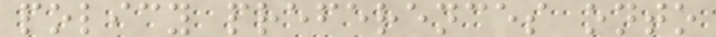policy preferences onto
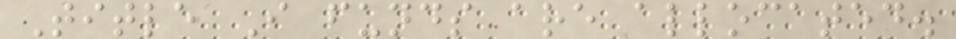Title I funds are allocated.
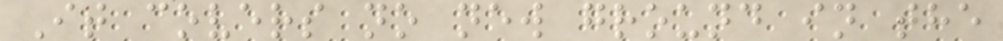It covers no new ground in the
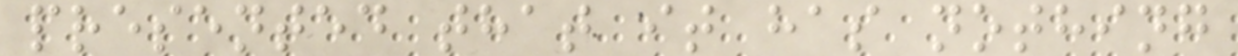presented that it has nothing
